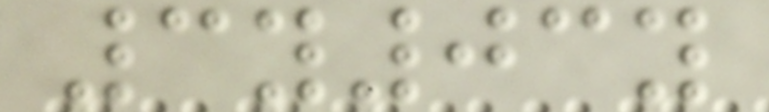3y03y
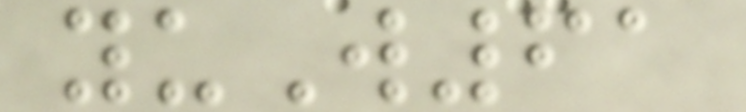yuW61
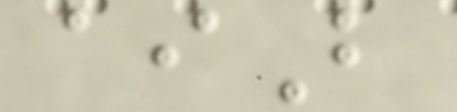aiB
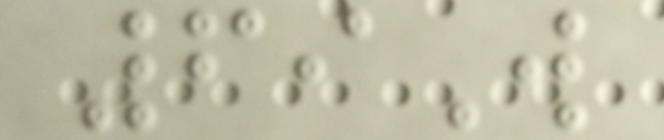69W
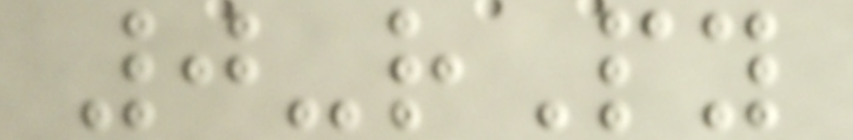0-rPy
